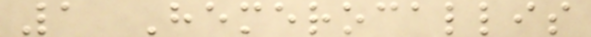1 Hemerocallis
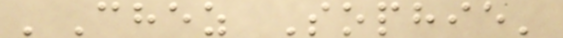'Chez Sophie'
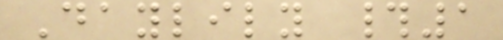Daylily #1
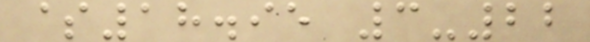$18.95 3-22
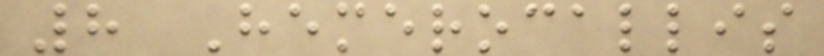8 Hemerocallis
